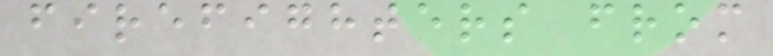firefighters from
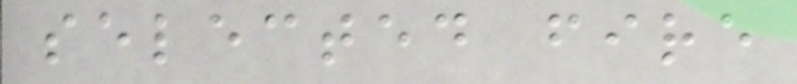selected fire
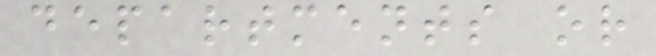departments or
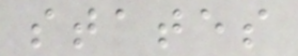states
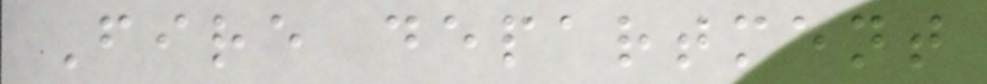Fire department
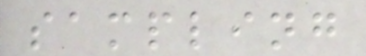sampling
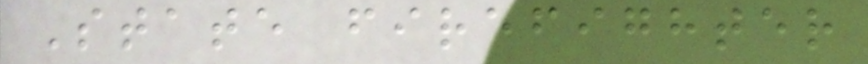State firefighter
